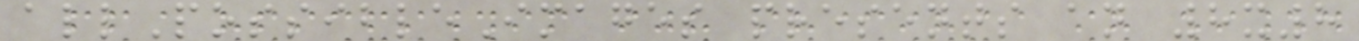allPossibleImages presents an 8x8
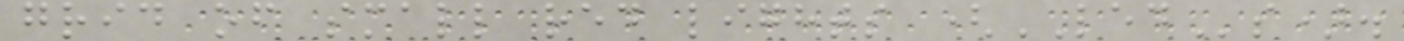grid of small red lights (LEDs).
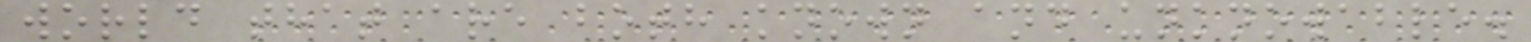world that are both known and unknowable.
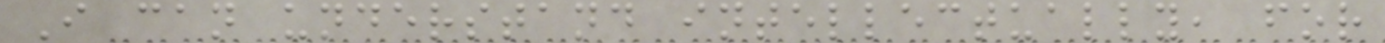I can understand intellectually, for
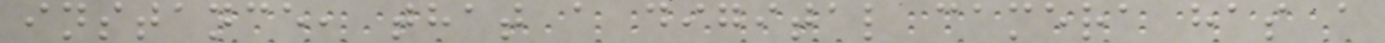instance, that a digital camera has a
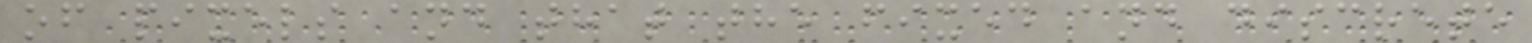of pixels and that the fixed and discrete
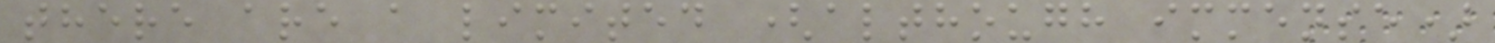there are a limited (although immense)
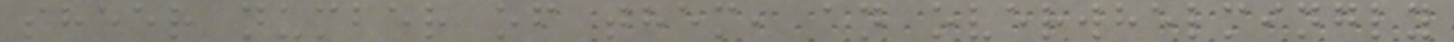sheer number of them, an overwhelmingly
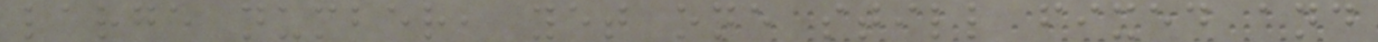large number, yet one still fixed and
